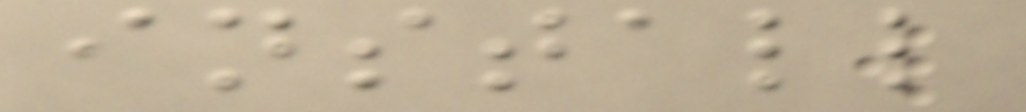install
